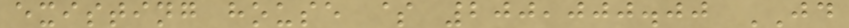existing house $ 200,000.00 JD
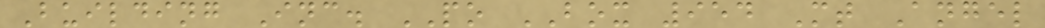Building Inc. PO BOX 954 Mt Angel
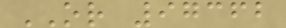OR 97362
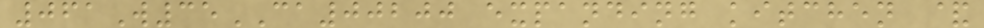061W35CA00200 expanding kitchen &
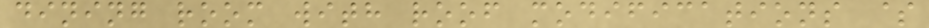dining room with roof modifications $
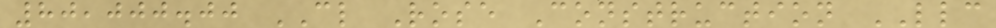80,000.00 CL Rose Construction LLC
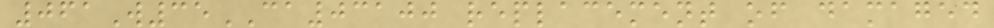061W35CA03100 replacement of damaged
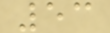53
